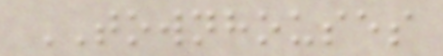TOWNHOUSES
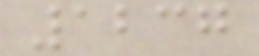1237
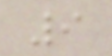9
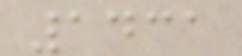1431
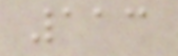113
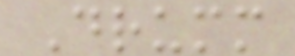Drumm
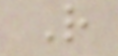R
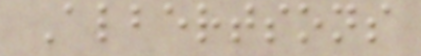Albertsons
